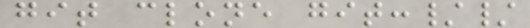git clone git://
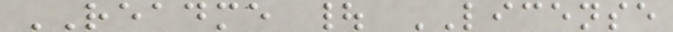README | LICENSE
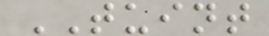TUINT
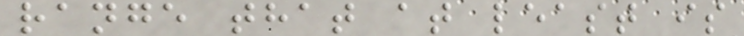range that at least is
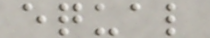equal
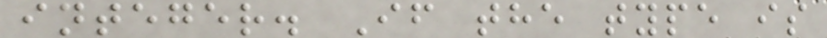integer. If the type is
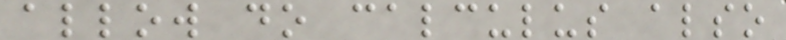allow do calculus also
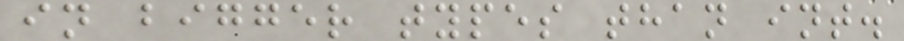in bigger types than int.
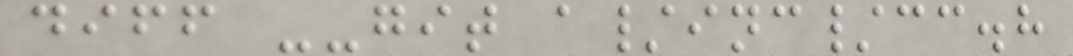diff --git a/inc/cc.h
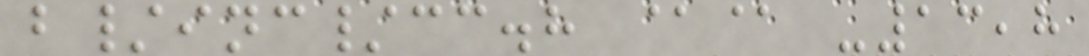b/inc/cc.h @@ -13,8
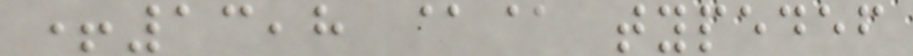+13,8 @@ typedef
